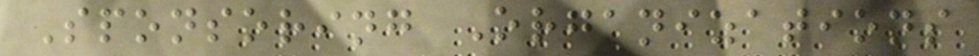Sponsoring Organizations
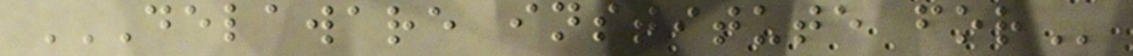DELAWARE INSTITUTE FOR
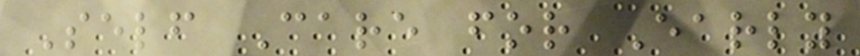Self Care for Early
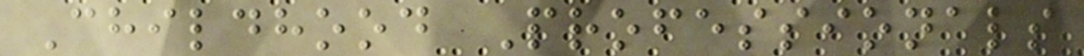Childhood Professionals
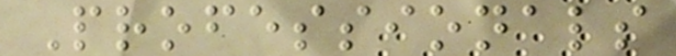Professionals
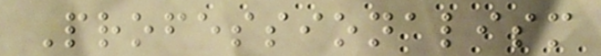Professionalism
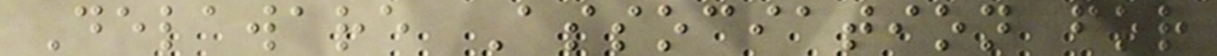Delaware Association for
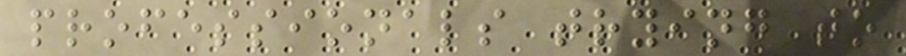professionals trying to
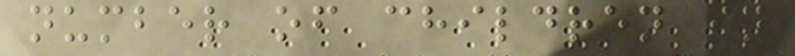number of children in
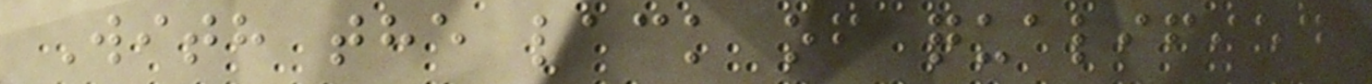With the lack of qualified
